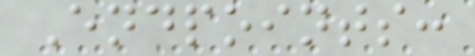Endpoints:
